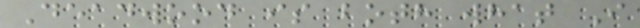Deadwood is both what I
